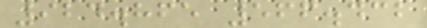924.865 566.432
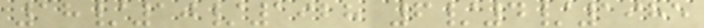18/10/1928 6/4/1985
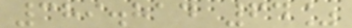389.814 64%
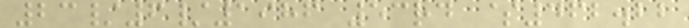23/6/1986 53rd $462.22
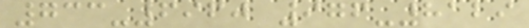733-6960 976-8129
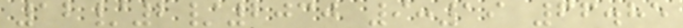12/2/2030 9:19 66.85
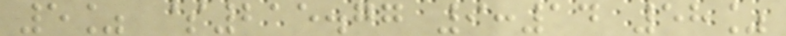5% $215.77 9:14 58%
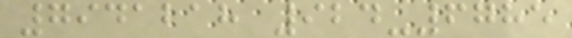7941218 924-6785
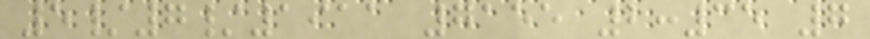5/7/1911 7155 2:35 7
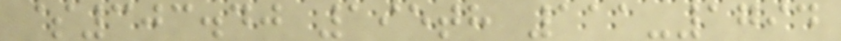$303.40 195th 111-1794
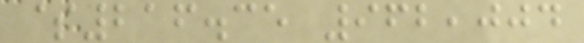$216.35 962,004
